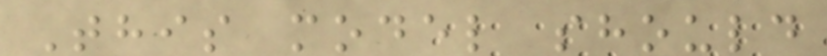This model should
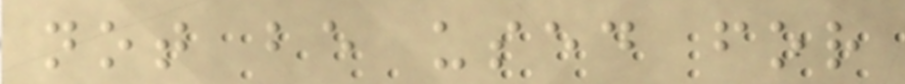not be used for
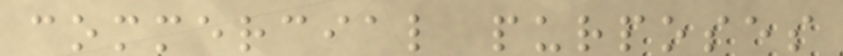commercial purposes
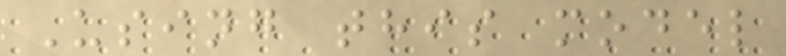Using this model
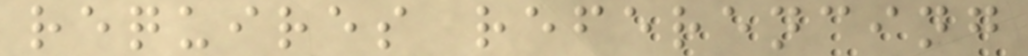requires referencing
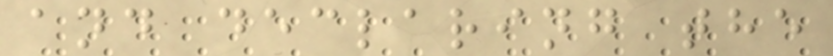and declaring the
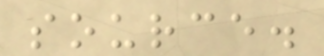source.
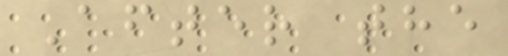After the
